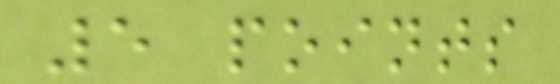5 points
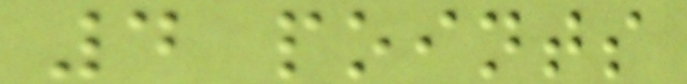4 points
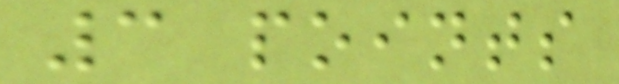3 points
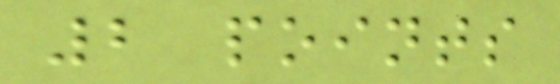2 points
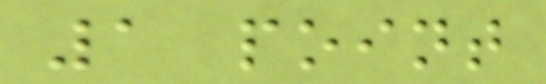1 point
